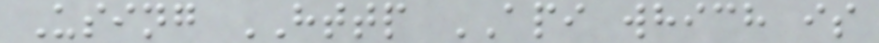Using HTTP API which is
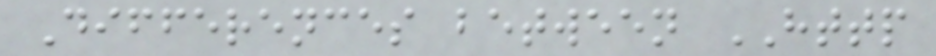Differences between HTTP
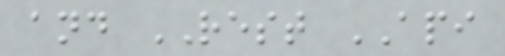and REST API
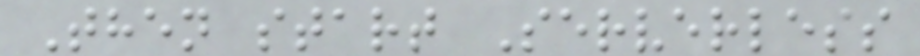Then start Serverless
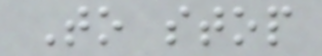To stop
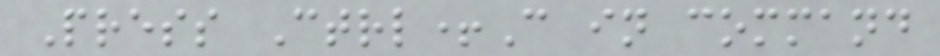Press Ctrl+C in command
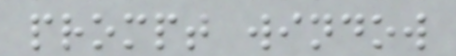prompt window
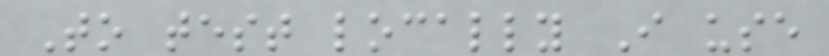To test locally I use
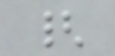{
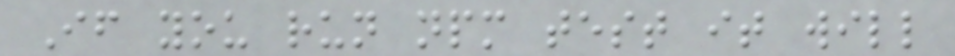If you run npm test it will
